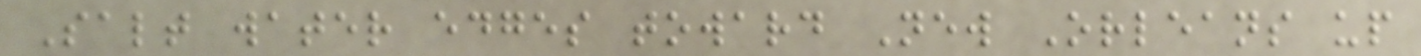Salt water edges toward New Orleans up
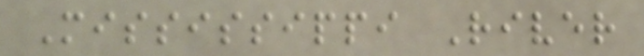Mississippi River
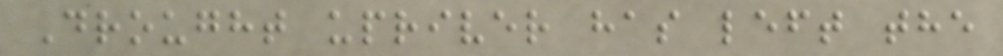Drought upriver has left the
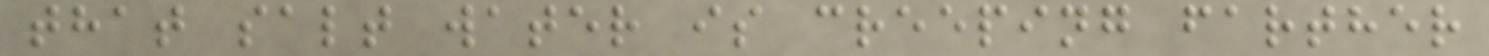that salt water is creeping farther
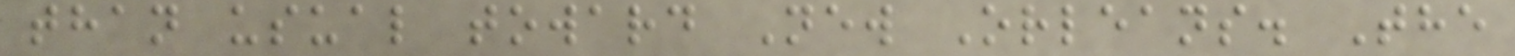than usual toward New Orleans. The
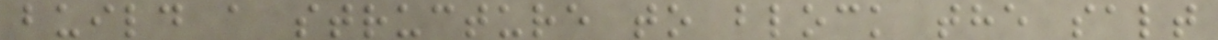build a structure to block the salt
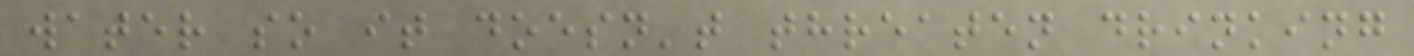water so it doesn't threaten drinking
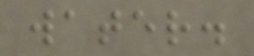water.
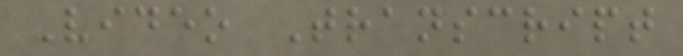Video Transcript
